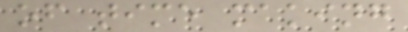of time making
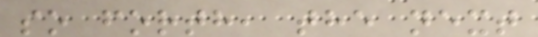so forth, the next
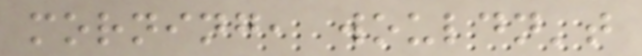morning, wouldn't
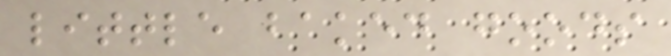little baked goods
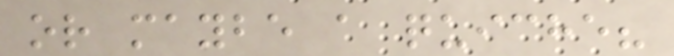or maybe a quiche?
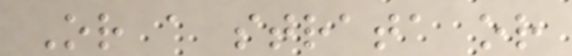Or a strata or
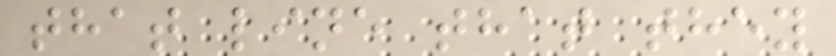that line that they
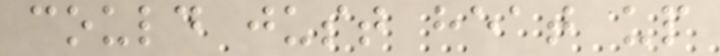could just heat up
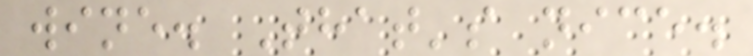wine. That's nice.
